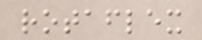rotaflex
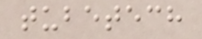tubetech
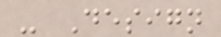- Design
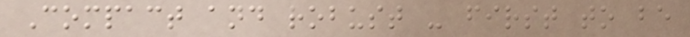Compact and robust - first to be
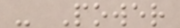- Power
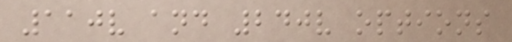110v and 240v options
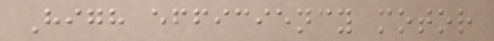High efficiency motor
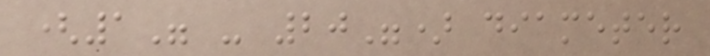(1" - 20") diameter
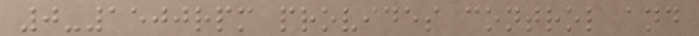0-1500rpm provides control and
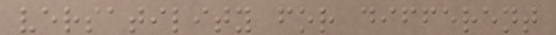versatility for different
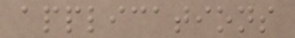applications
